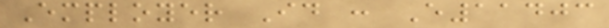Employer Id : E11403
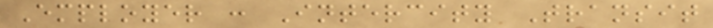Employer : Intercity Transit
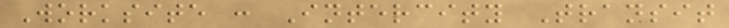Worksite : Intercity Transit
